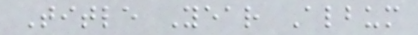Title Year Album
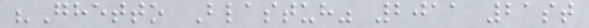"Ghetto Blastuh" 2011 21st
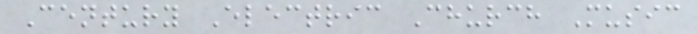Century Electric Church Music
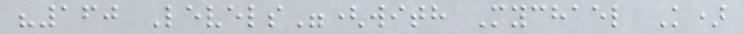"160 Levels"(with Mychael K)
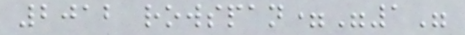2012 rowspan="1"
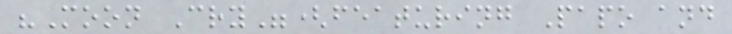"Moon Cry"(featuring Papo and
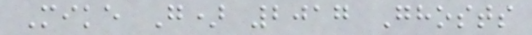Mike G) 2017 Ghosts
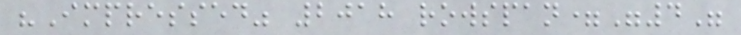"Impressed" 2018 rowspan="4"
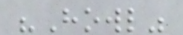"Howl"
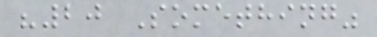"20 Something"
